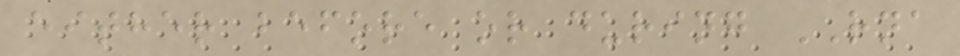either before or during RNA
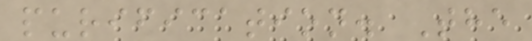purification. The
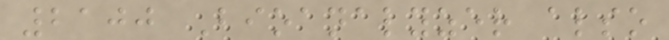2100 Bioanalyzer also
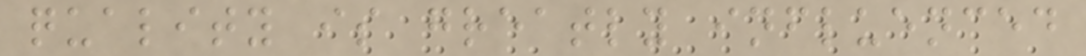quality is greatly influenced
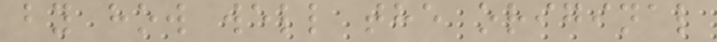by how well the original
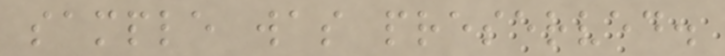sample was preserved.
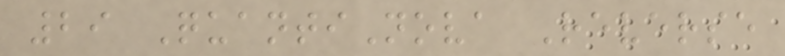29 QuantiNova Reverse
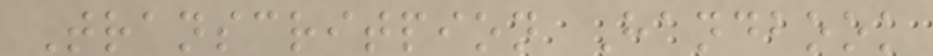Transcritpion Handbook
